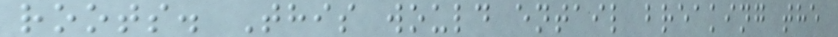roots. This would entail breaking the
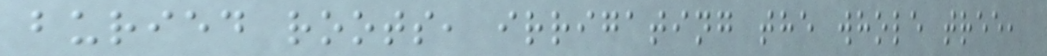buried roots, irrigating the whole tree,
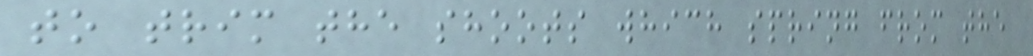to trim the shoots which spring from the
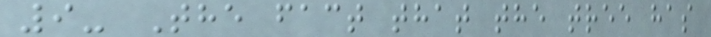9- The fact that the tree has
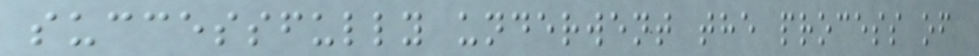successfully underwent the process of
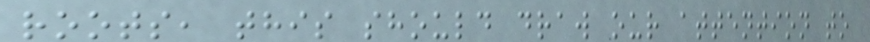roots, this should draw our attention to
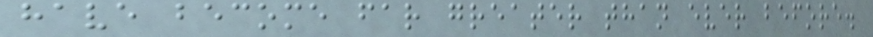have become far greater than ever before.
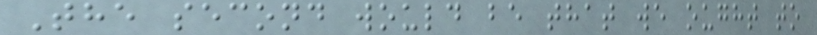The second would be that we ought to
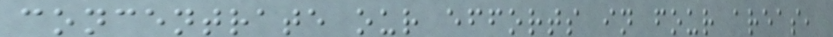concentrate our efforts in four areas,
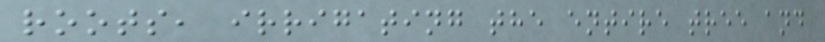roots, irrigating the entire tree and
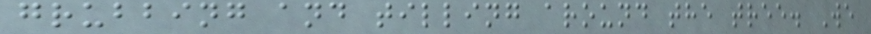grubbing and tilling around the tree. We
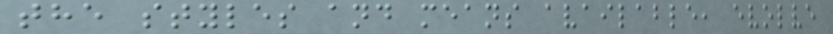the styles and means available, evolve
